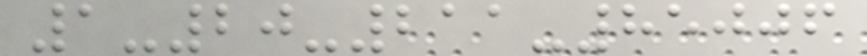1-20-211-85006
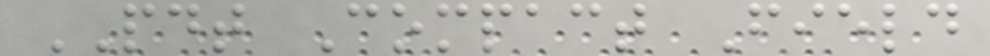PDT Compact Field
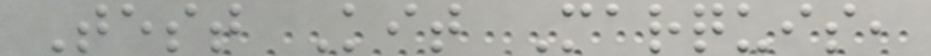Test Kit Marquis,
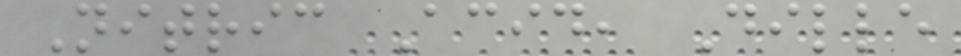Nitric Acid, Dille
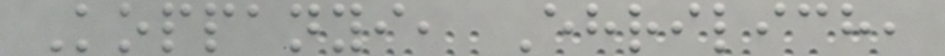Koppanyi, Ehrilich,
